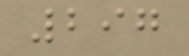297
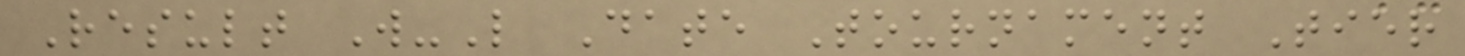Result W-L Date Tournament Tier
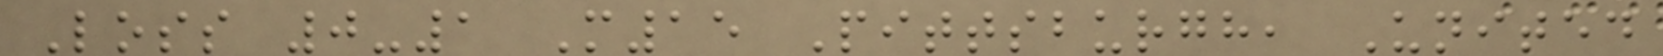Loss 0-1 M15 Pittsburgh, United
